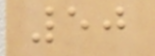50
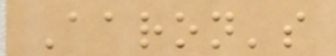Aaron's
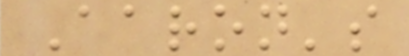Aaron's
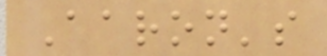Aaron's
